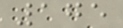175
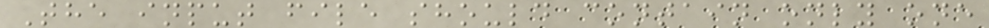The input file should contain only one
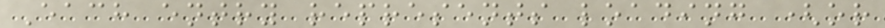Each entry represents loading (or
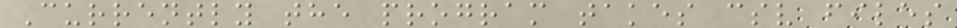Currently the program takes csv files
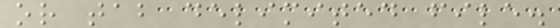or tab delimited file.
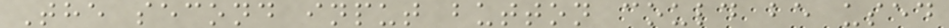The second input button could be used
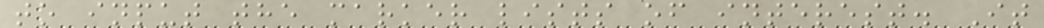to input the marker lists of interest. It
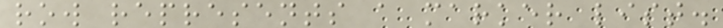row represents a marker list.
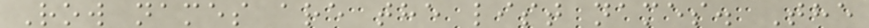Row names are the list names. The
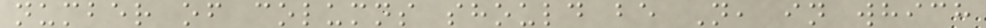number of columns should be N, in which
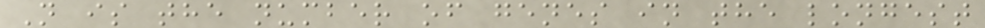N is the number of genes in the longest
